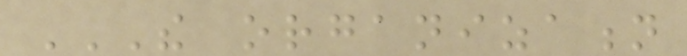THE ORGANIZATION
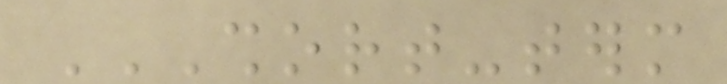SHORT-TERM
